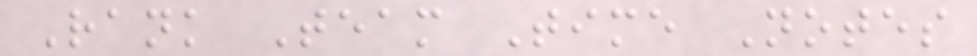Rank Team Time Notes
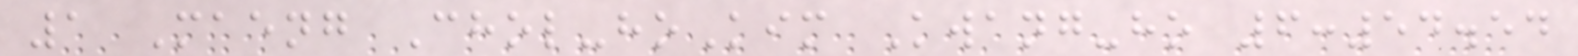1 Maeng Chol-hoKim Kwang-ho 6:54.54
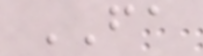FA
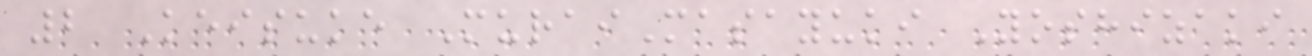2 Keisuke MuraiMasayuki Yoshizaki
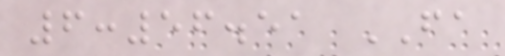6:56.51 FA
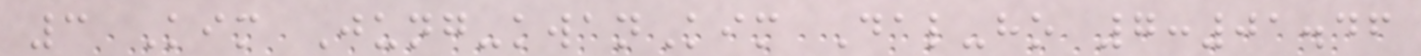3 Kim Jung-kwanKim Dal-ho 7:01.46
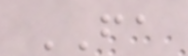FA
